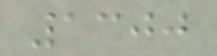1300
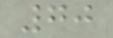70
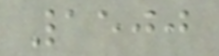1500
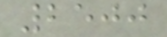2500
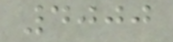4000
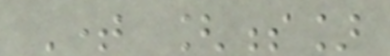Time [s]
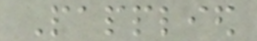Papplied
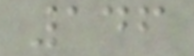146
